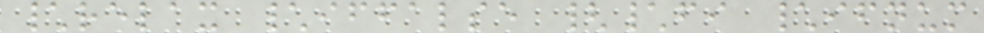\relax \iffalse {\fi \ifnum
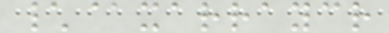\@xarraycr
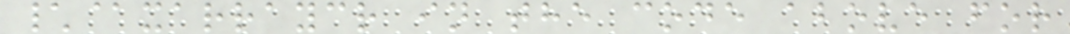\@xarraycr in the code above for
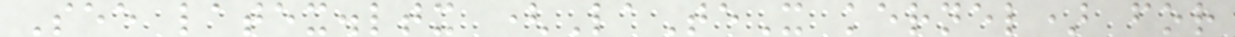See latex.ltx (LaTeX kernel) for
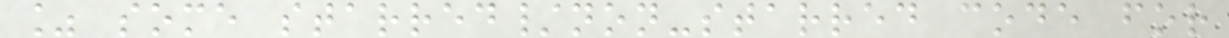% some starred/non-starred code for
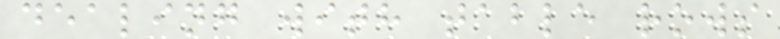dealing with table rows
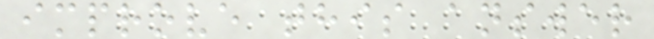improve this answer
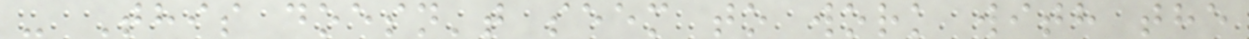- This doesn't seem to work with the
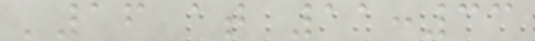'16 at 11:33
